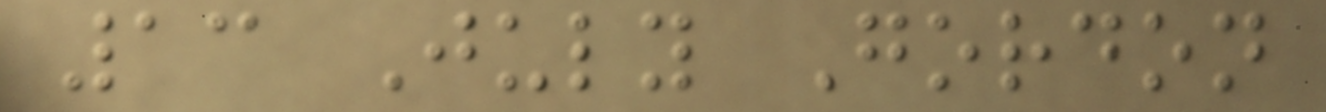13 July Gordon
